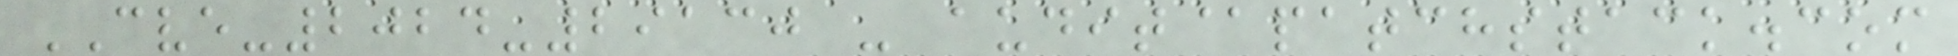CVE-2024-29130 - audit@patchstack.com
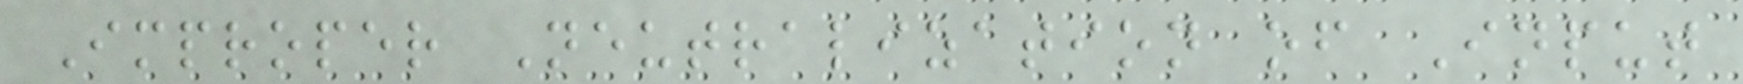Improper Neutralization of Input
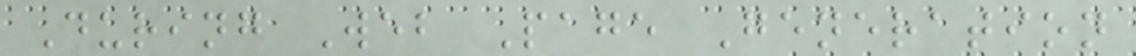During Web Page Generation
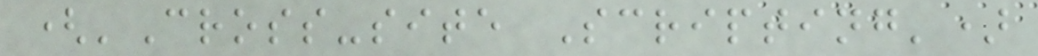('Cross-site Scripting')
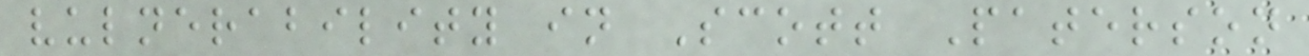vulnerability in Scott Paterson
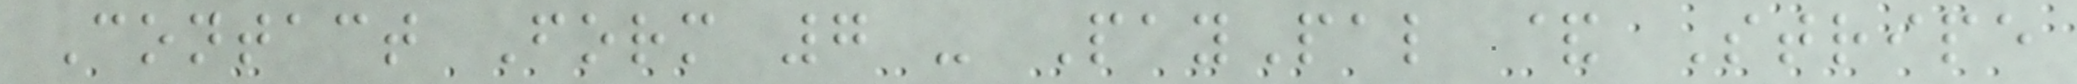Contact Form 7 - PayPal & Stripe
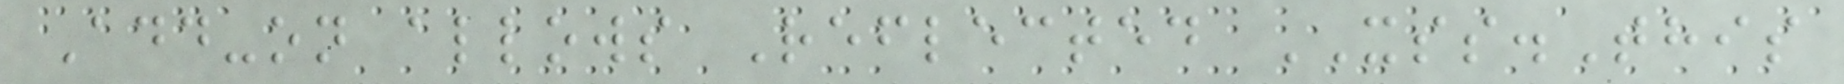Add-on allows Reflected XSS.This
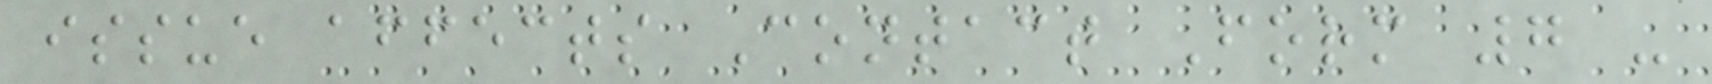issue affects Contact Form 7 -
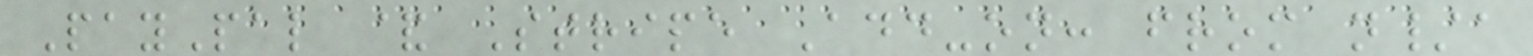PayPal & Stripe Add-on: from n/a
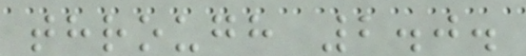through 2.0.
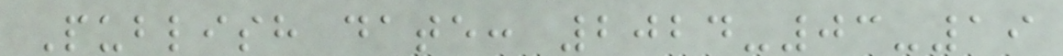Publish date: 2024-03-19
